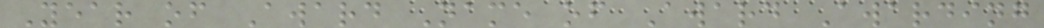Year of Award Name of Award Awarding
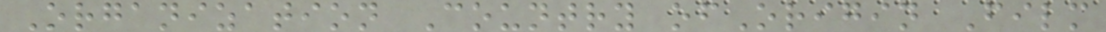Organization Country ofOrigin Film
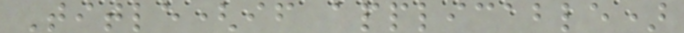Title(if applicable)
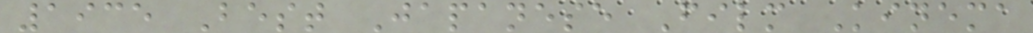1935 Best Japanese Film Kinema
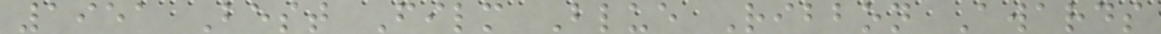1951 Best Film Blue Ribbon Awards
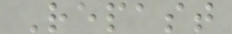Repast
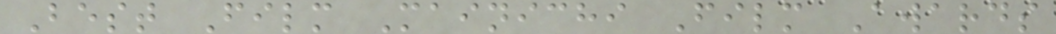Best Film Mainichi Film Awards
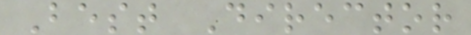Best Director
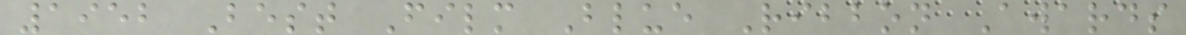1952 Best Film Blue Ribbon Awards
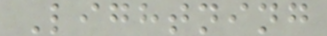Lightning
